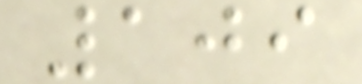109
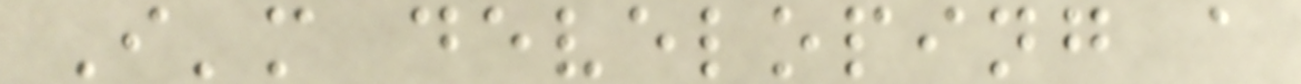I'm developing a
